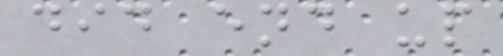did end up
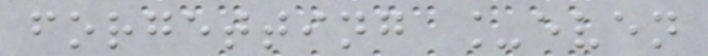forgetting _even
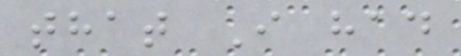that I had
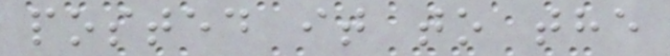posted it to the
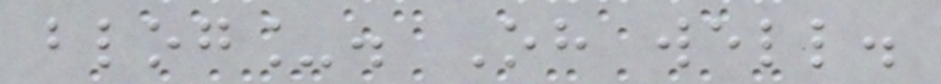blog_. Oh well.
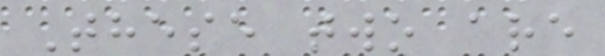These two are
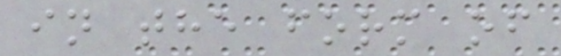in the form of
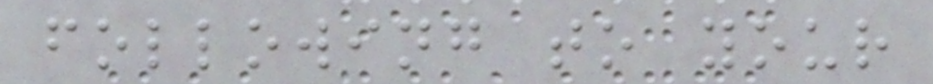following to your
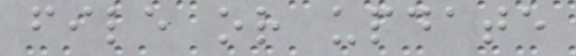file or update
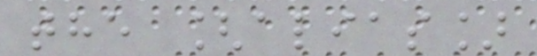the [alias]
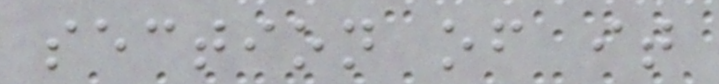section of it
